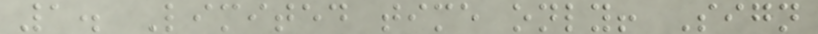1. Limited time only! Sign
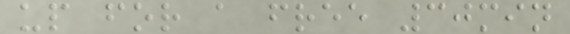up for a free 30min
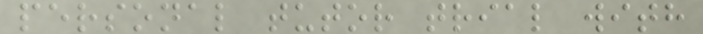personal tutor trial with
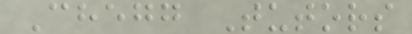Chegg Tutors
